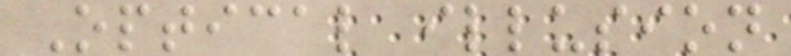Optical illusion
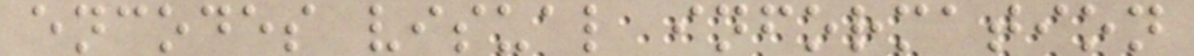encodes visual information
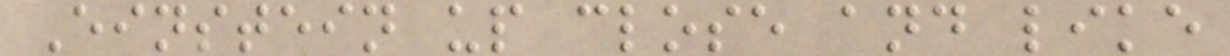Einstein up close and like
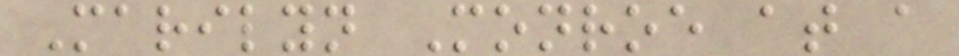Marilyn Monroe at a
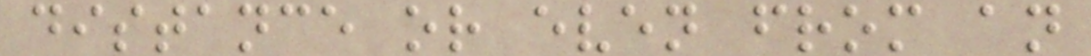distance or even from an
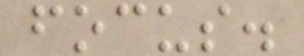focus.
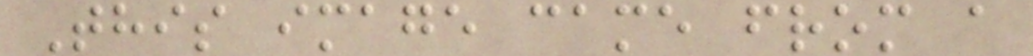This image came from a
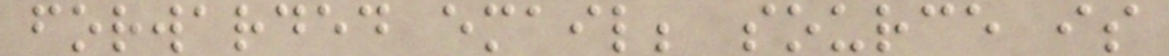forwarded email; source is
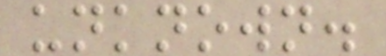unknown.
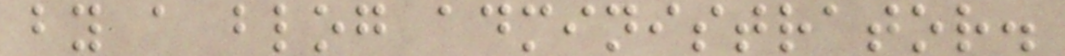by a blog administrator.
